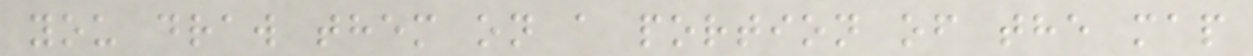you draw them on a portion of the map
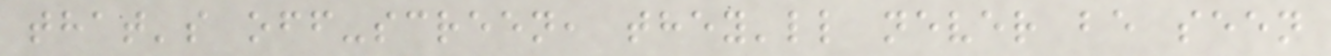that's off-screen, they'll never be seen
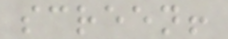screen!
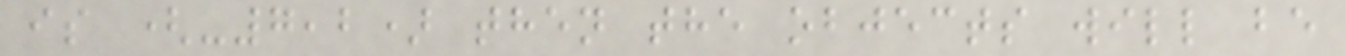is (-7,2) then the objects will be
